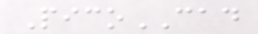PicoCAD
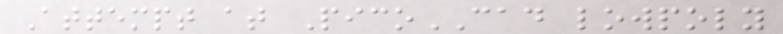Attempt at PicoCAD lowpoly
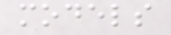models
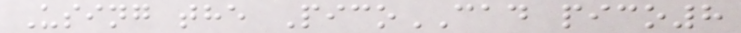Using the PicoCAD pico8
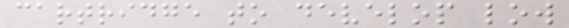cartridge to develop low
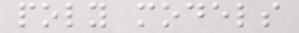poly models
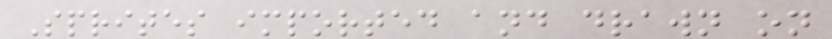Sprites imported and drawn on
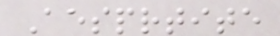Aesprtite
